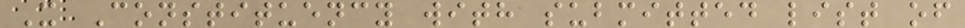X Constituency with submitted list of
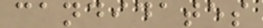candidates
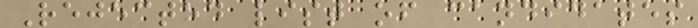Rejected list of candidates
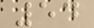54
